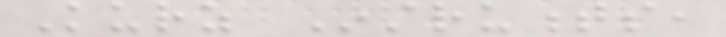Kurz Instruments,
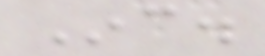Inc.
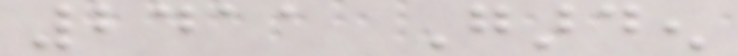2411 Garden
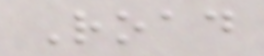Road
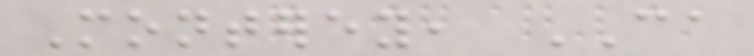Monterey, CA
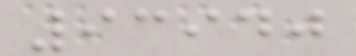93940
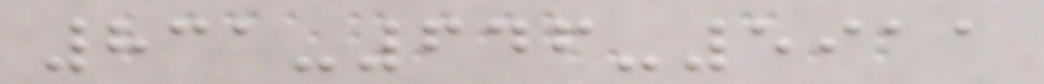831-646-5911
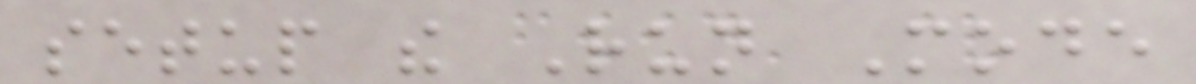setup the Run Mode
